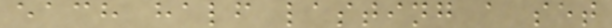each half lasting a set
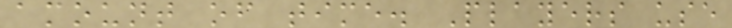amount of time. Players use
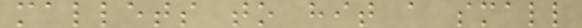mallets to hit a small
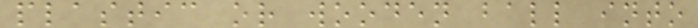plastic or wooden ball into
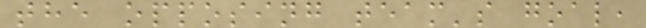the opposing team's goal,
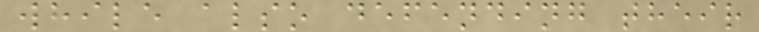while also defending their
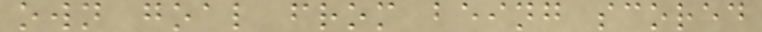own goal from being scored
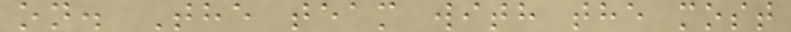on. The team with the most
